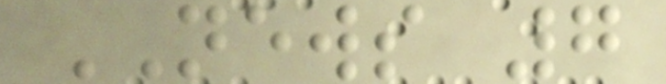NEWS 7
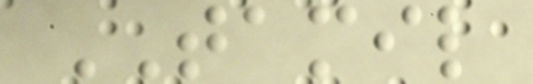TAMIL
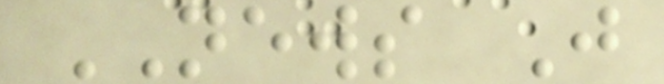NEWS J
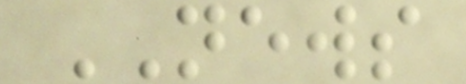NEWS
